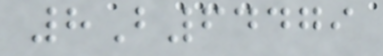8B64479
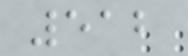512
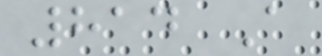814 A
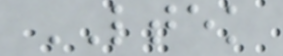LTEK
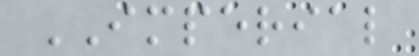IMPERIAL
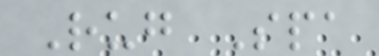Rug Spa
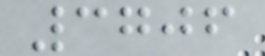3706
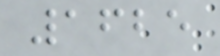1625
